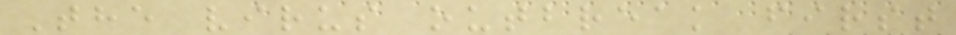The virus outbreak first
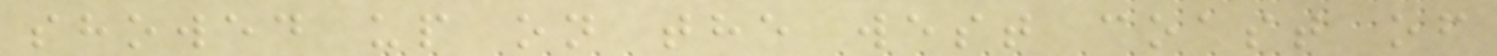showed up on the west coast of
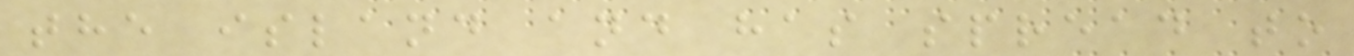the island and has spread to
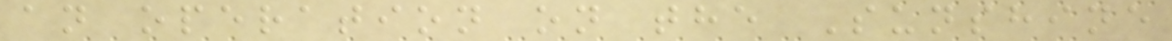an operation on the Sunshine
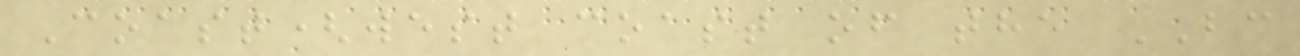Coast(west coast of the BC
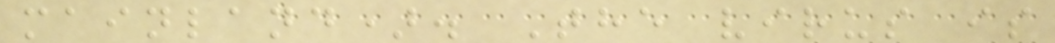mainland). The virus is
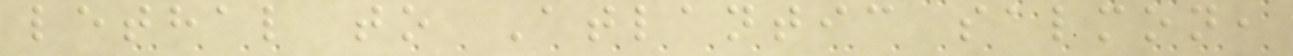lethal to Atlantic salmon,
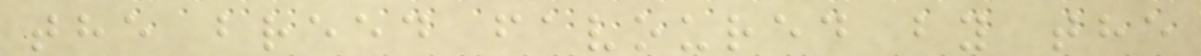the breed favoured by the
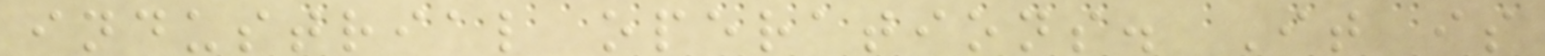industrial operations. It is
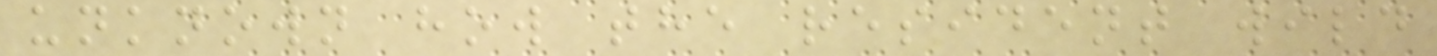unknown how the resident wild
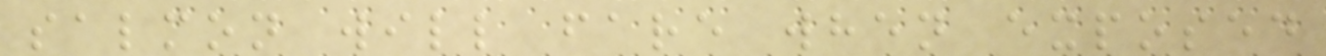salmon will fare when exposed
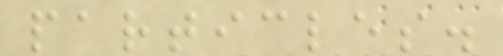particles.
